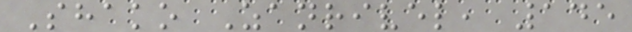Shako Zanrivel, 145
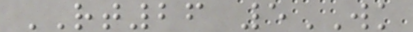RT26 5WK
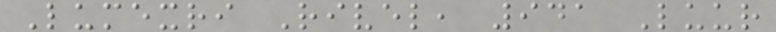Lumexri Rivel, 941 Luur
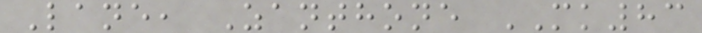Lane, Zanthone MK83
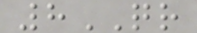8QR
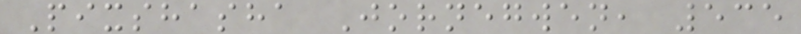Pixshasha Jornegwen, 535
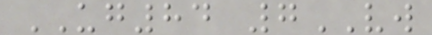UG84 7VW
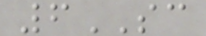6SC
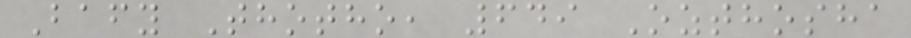Bafy Thotho, 649 Ozthosha
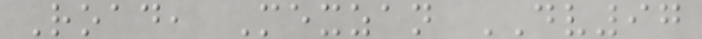Road, Mexzan DV97
